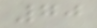70
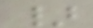}
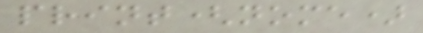print(nome)
